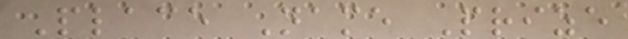Place Name Prize
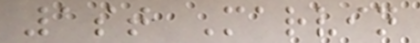1st Marvin
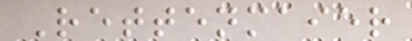Rettenmaier
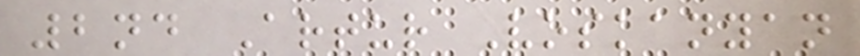2nd Artur Voskanyan
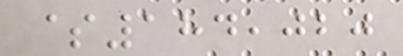$184,020
